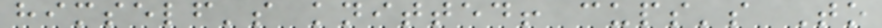himself's knitted! cups's To
